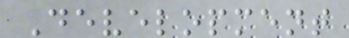Development
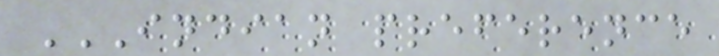INDIAN PREFERENCE
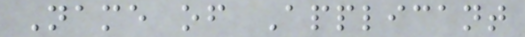Name of Applicant
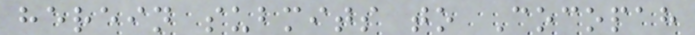herein submits to Cocopah
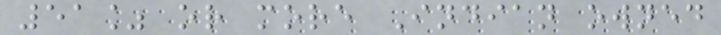51% or more Indian owned
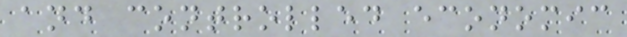and controlled economic
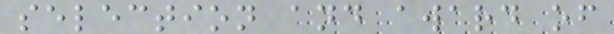selection and award of
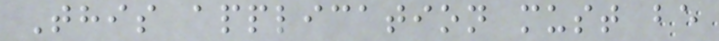This application must be
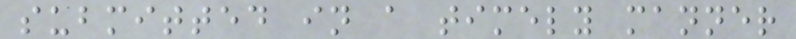submitted in a timely manner
